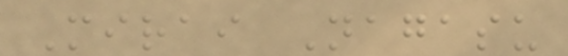Mirai Nagasu
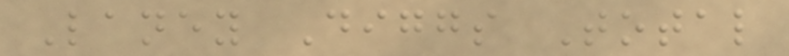Laney Diggs Total
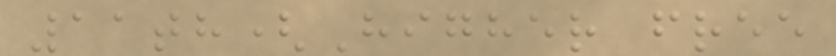11th(Higher free
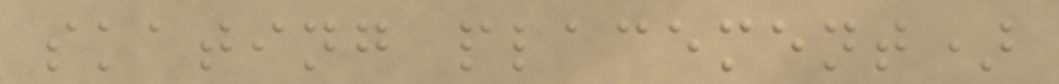skating placement)
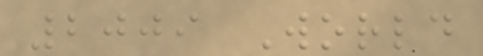2009 World
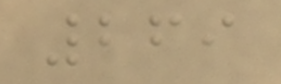269
